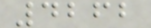4262
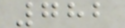782
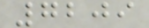7209
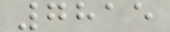7815
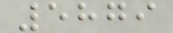5879
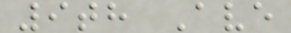9th Ave
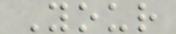Your
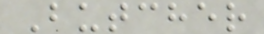Butcher
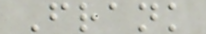Frank
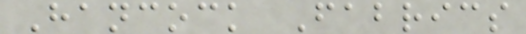Hancock Fabrics
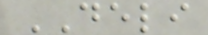DELI
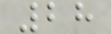28
